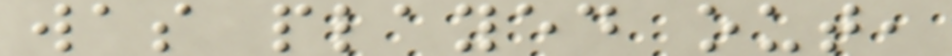was played out,
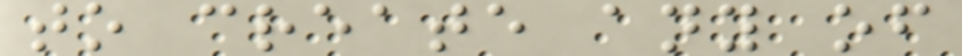to create any of
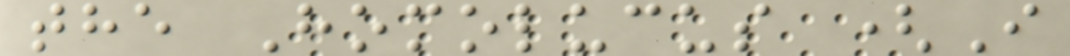the Homolucus (I
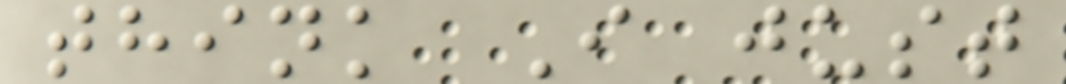think I just
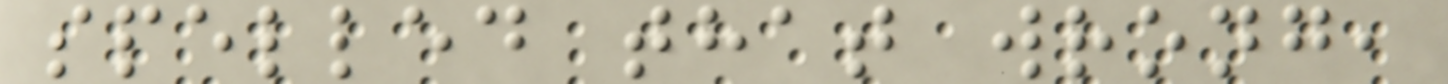spelled that wrong,
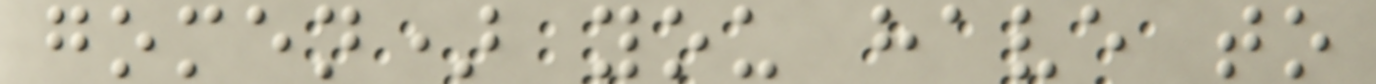gomen) you have to
